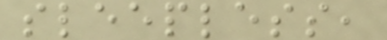sleepless,
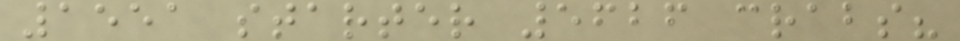1551 starter 5626 crabs?
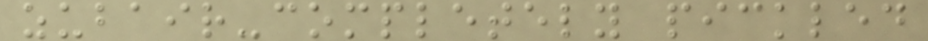zubair-completely pickled
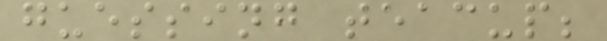guessing teacup;
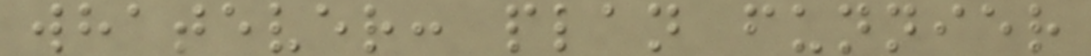whatever: plan funnier
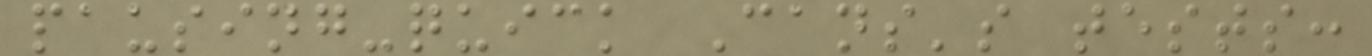pausing-quick Cans's tests:
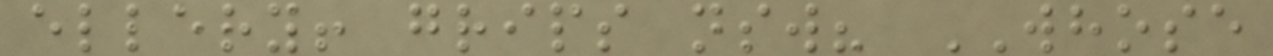ellery! grips nsw? WHOSE
